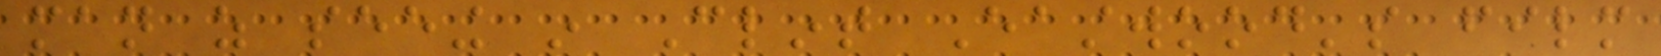man as seeing in Clint Eastwood's film
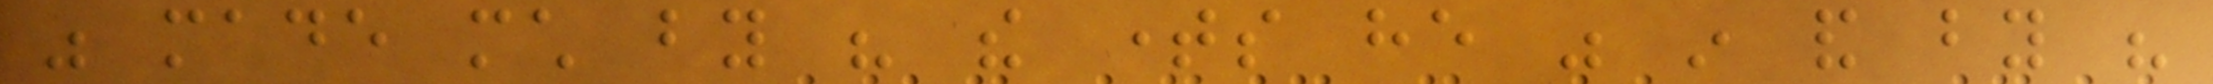was made much by his the times he was in and by his
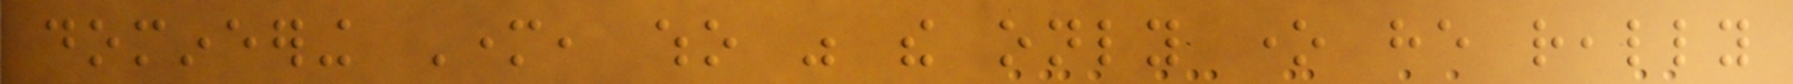domineering Mother, who was the only one he really
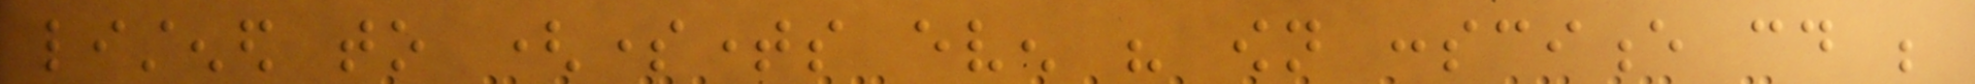listened to (sometimes even his own conscience could be
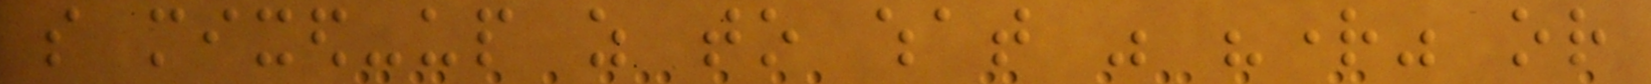so mixed-up as to what was "right" or
